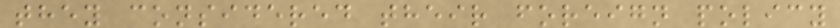they considered their foreign policy
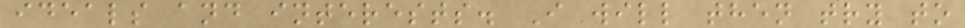ideals and interests. I will then try to
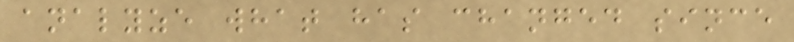analyze what has changed since
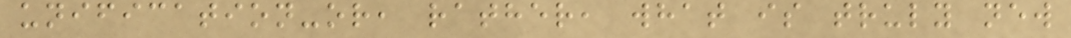unification-or, rather, what is truly new
